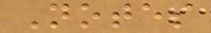Notes
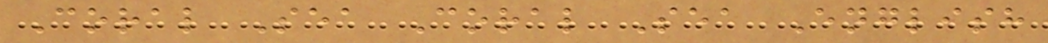Coral Sea Coral Sea English
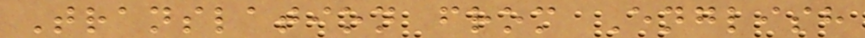Translation from English
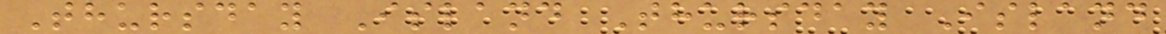Thursday Island Thursday Island
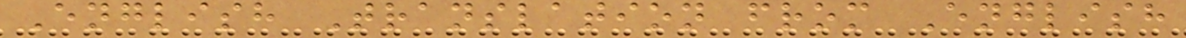English Translation from English
